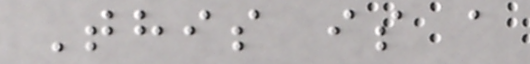This is a
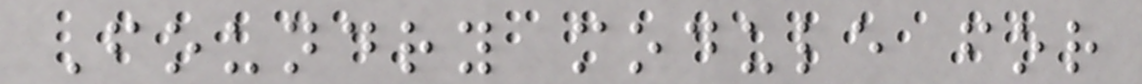Foundry module for
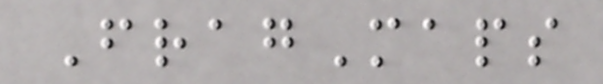FragMaps
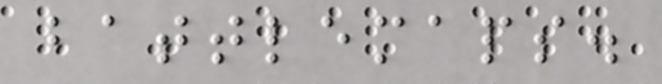battlemaps.
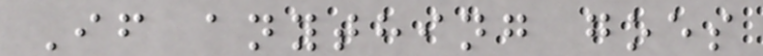If anything goes
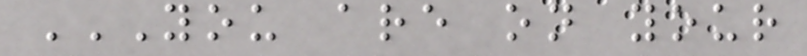YOU ARE ON YOUR
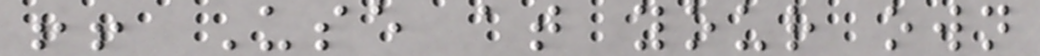!! Use at your own
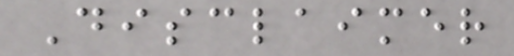Disclaimer
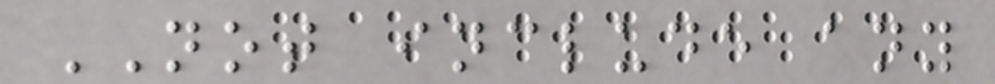NOT include any
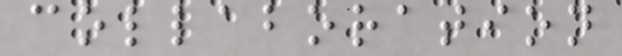collaboration
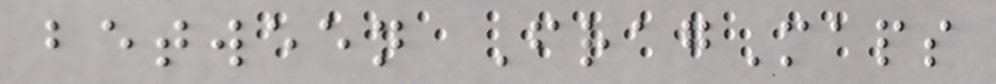between FragMaps
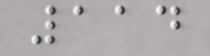114
